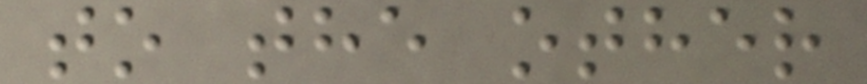to the other
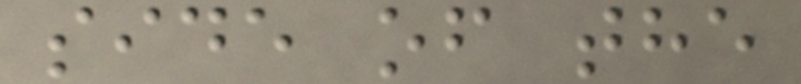side of the
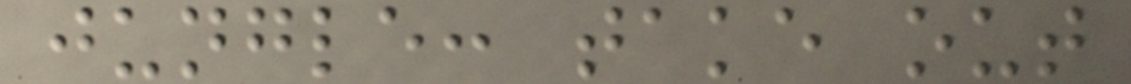jungle: take out
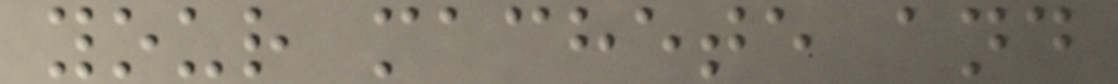your machete and
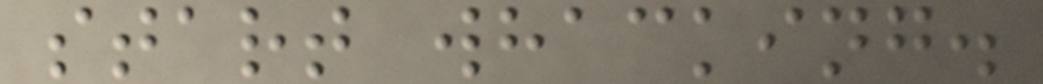start whacking.
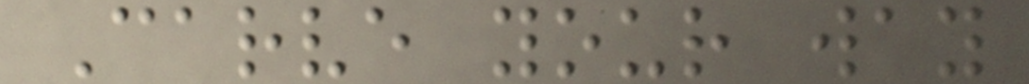Carve your way
